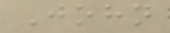John
